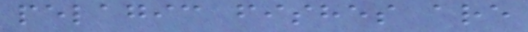pelagic fishes are
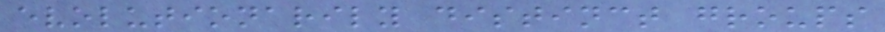evolutionarily distinct groups
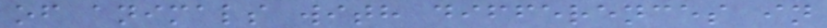of animals with differences in
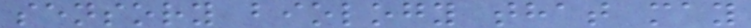sensory biology that may
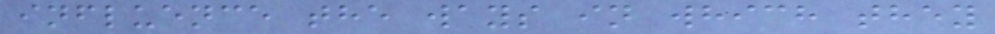influence the ways in which they
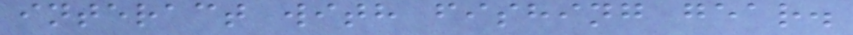interact with fishing gear.
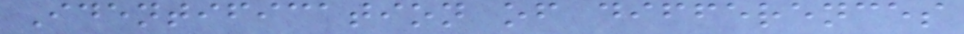Identification of differences
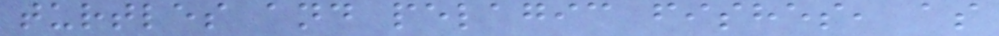turtles and pelagic fishes, as
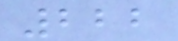222
